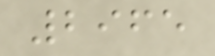2965
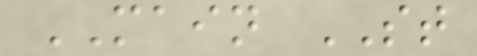MAIN ST
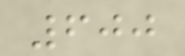600
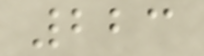223
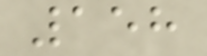158
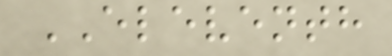ELEVENTH
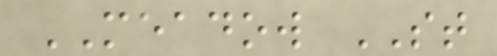MEADOW ST
